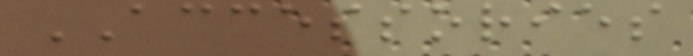ACCESSORIES
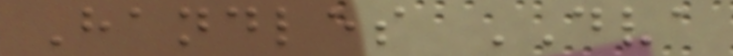Handles DVA
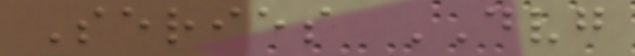Series DVG
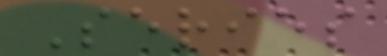Series
